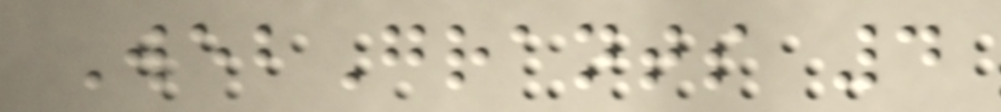WebGrants 4
